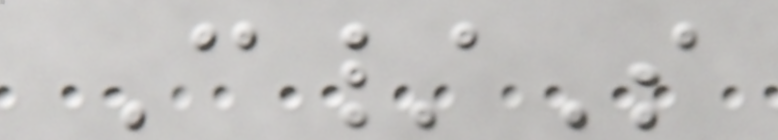C/S
